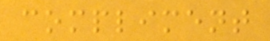compliment
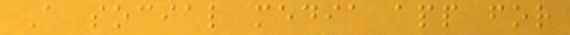A social media app for
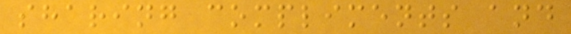sharing compliments and
